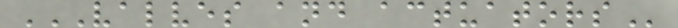VALVES AND ACTUATORS
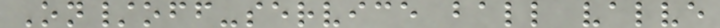On/off-service ball valve
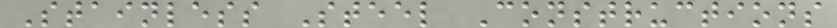Stainless Steel Constructions
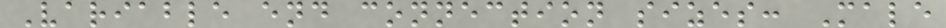Variable end connection sizes: Male
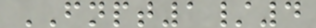FNPT1/4
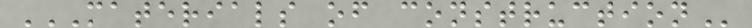MATERIALS OF CONSTRUCTION
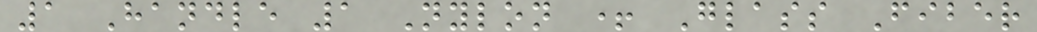1 Handle 1 Nylon + Glass Fiber
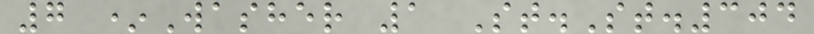7 *Washer 1 St.St.304
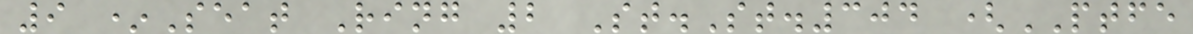9 *Seat Ring 2 St.St.304 (PTFE
